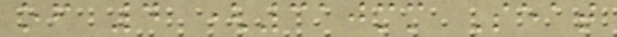of 4 (310mm Seat
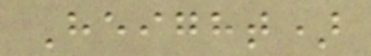Height)
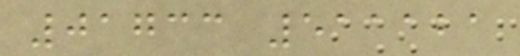01733 511121
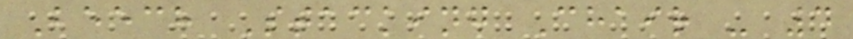Beech Stacking Chair - 4
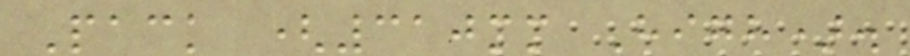Pack (310mm High).
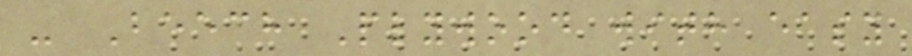- Beech Plywood with easy
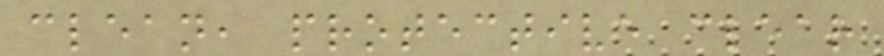clean, protective clear
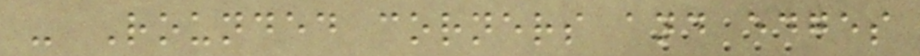- Rounded corners and edges
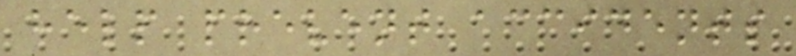help prevent accidents
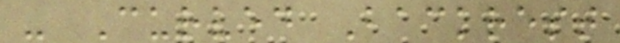- Curved Backrest
